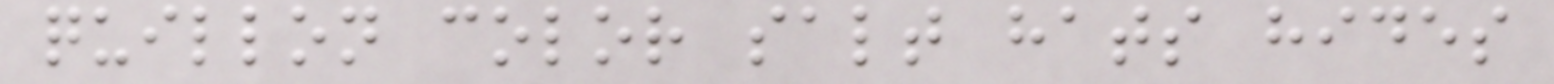quillon color salt hats hides
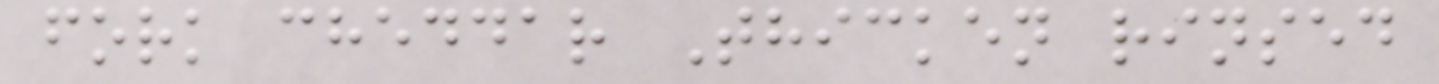fork cheddar Thicken rinsed
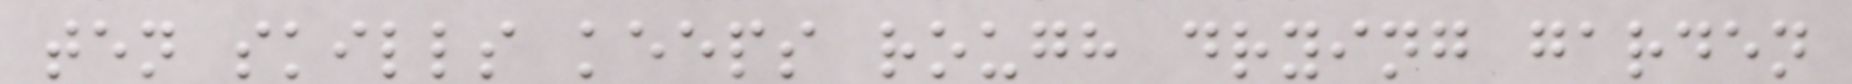ten skills keeps rough drying garden
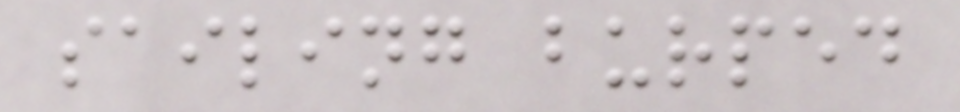sailing burped
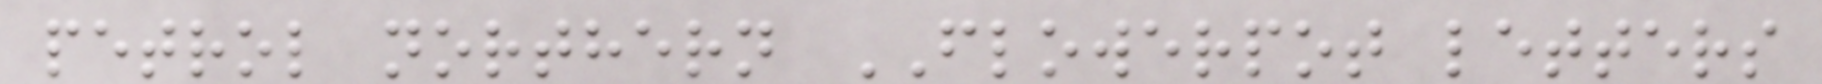petrol northern FLOWERPOT letters
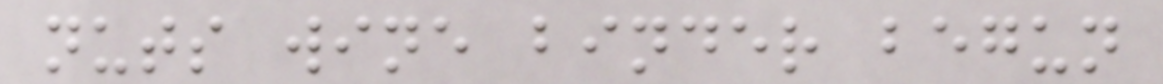nuts wine binder begun
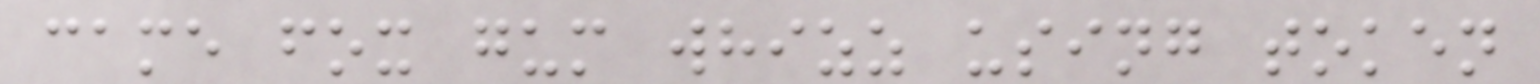came fox gum whizz using token
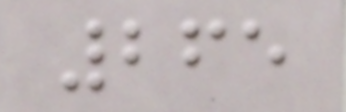265
